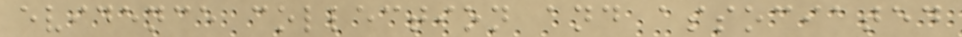evidence collection and associated
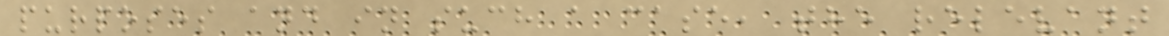purposes and in such a case, the relevant
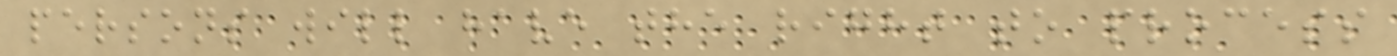persons will have the right to process
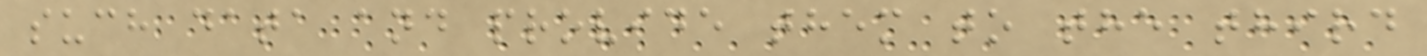such data and provide them to the third
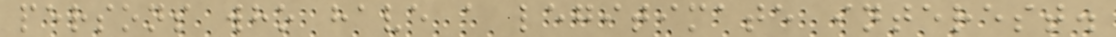persons who have a legitimate interest.
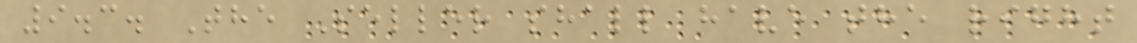9.3. The Seller shall have the right
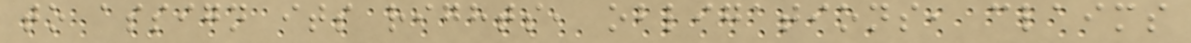to assign its rights, obligations, claims
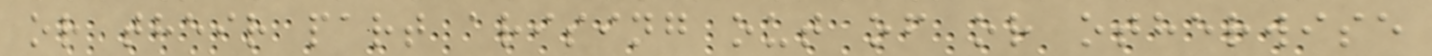or their part arising out of or otherwise
